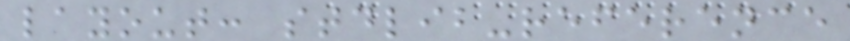layout: stdlib-reference
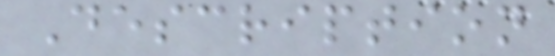Description
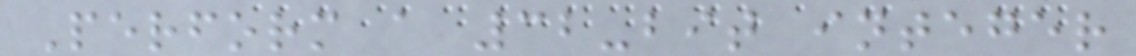Perform a 32-bit integer
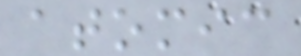atomic
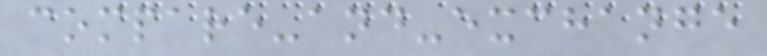compare-and-exchange
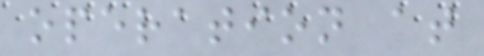operation at
